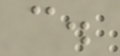c.
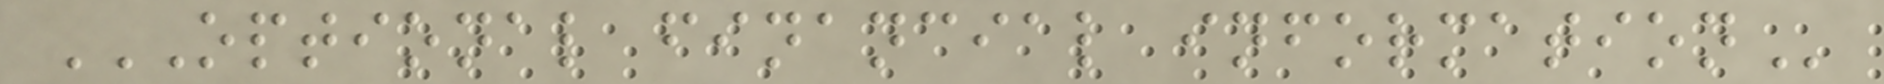OPTIONAL FINANCIAL INFORMATION
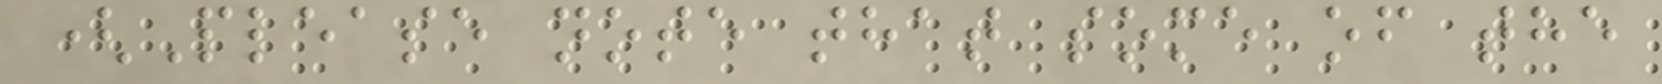(Please note that some of the
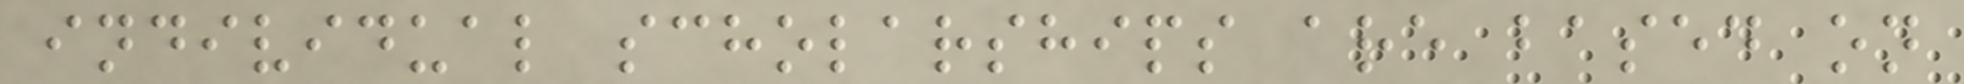individual scholarships are based on
